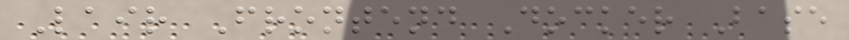Lair Frontend Docker Base
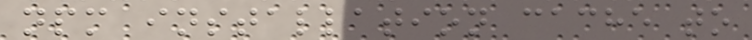npm installation cache to
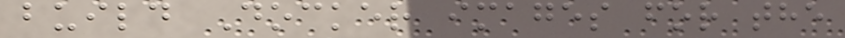build Docker images for the
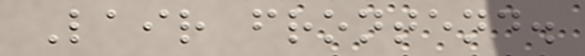Lair frontend.
